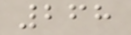268
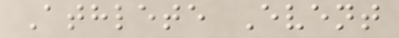Athlete Event
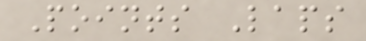Points Laps
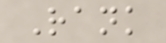Rank
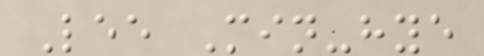Lee Min-hye
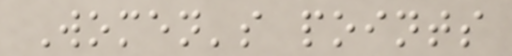Women's points
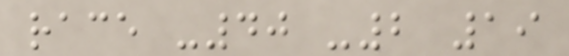race -40 -2 19
